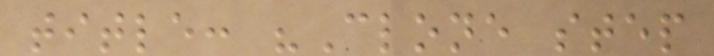title: "Clone step
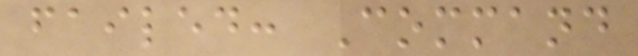failed: Command
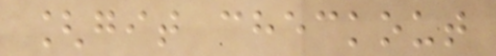[git checkout
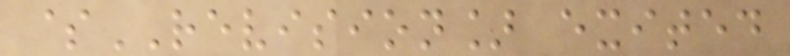$REVISION] exited
